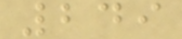249
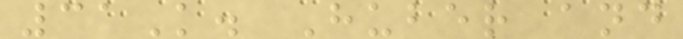31K. Huber and
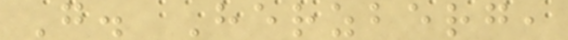G. Herzberg,
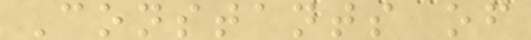Constants of
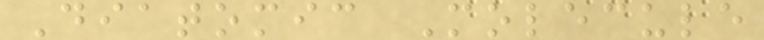Diatomic Molecule
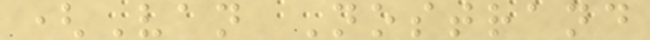(Van Nostrand
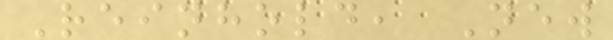Reinhold, New
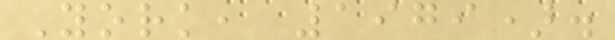York, 1979).
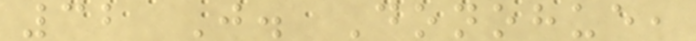32 J. Donohue,
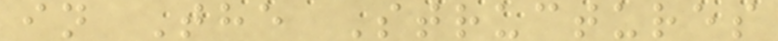in The Structures
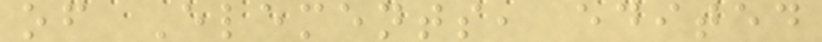of Elements, edited
